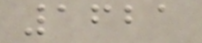1621
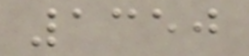1350
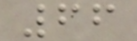66
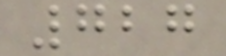727
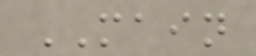MAIN
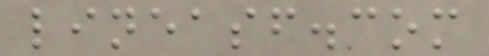lineasf.com
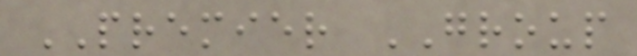PREMIER GROUP
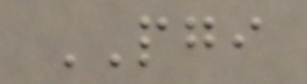PGI
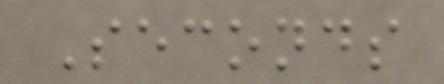Seconds
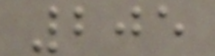205
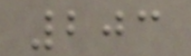203
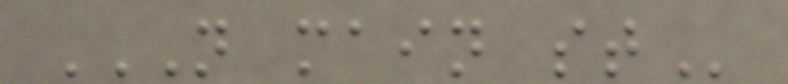N MAIN ST
